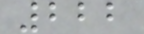222
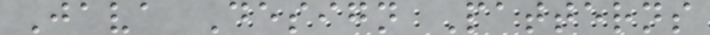Java Design Patterns
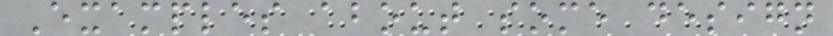Examples about some design
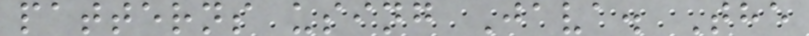patterns using Java. The
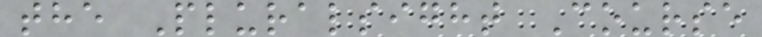the Pluralsight Course
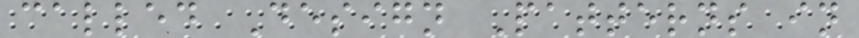called Design Patterns in
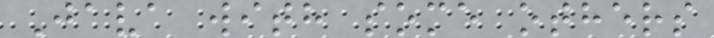Java with some others
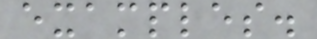examples.
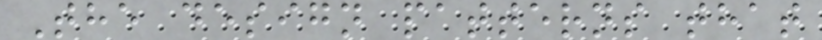The design patterns that
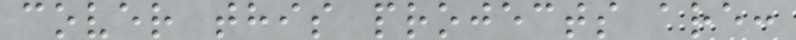cover this projects are:
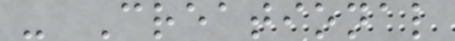- Creational
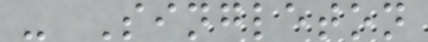- Singleton
